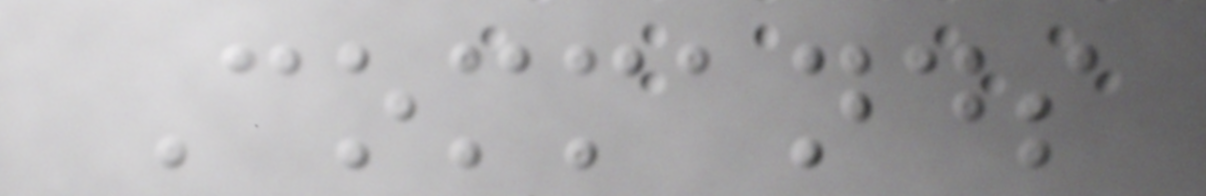Commands
